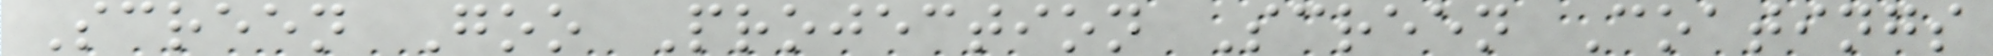Screen Goo Projection Screen Coatings
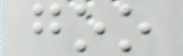goo
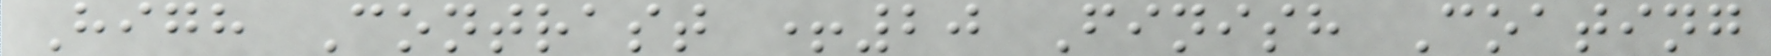High Contrast +20 Finish Coating
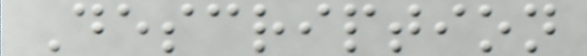Description
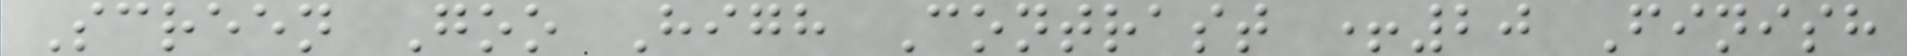Screen Goo High Contrast +20 Finish
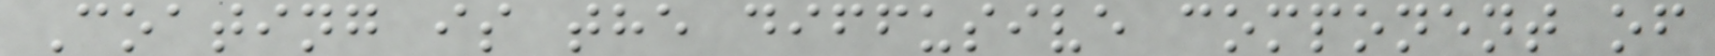Coating is the diffusive component of
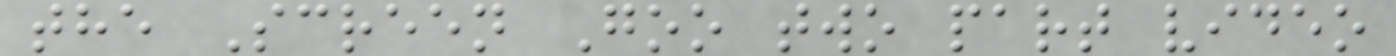the Screen Goo two part video
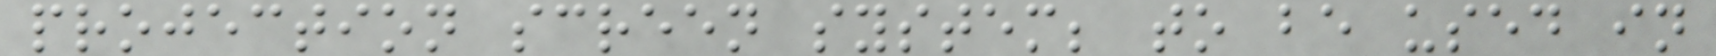projection screen system; to be used in
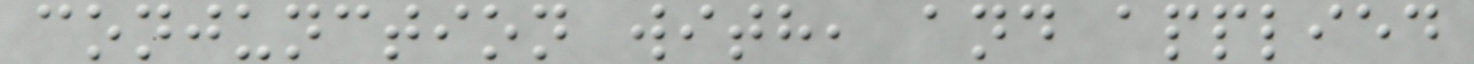conjunction with, and applied
